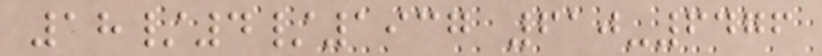18/4/1937 610-6476
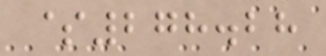$278.28
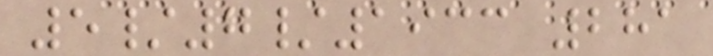5/7/1933 281
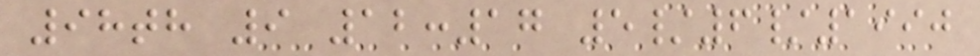98th 9 12:17 5/6/1990
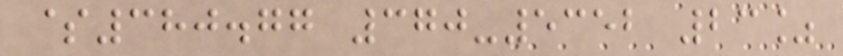$380.77 370-5352 23%
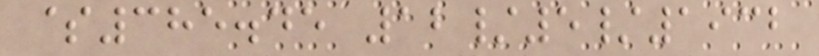$385.45 12/5/1932
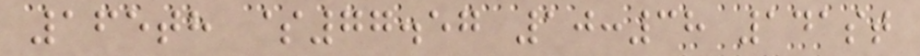165th $77.57 10:38 141st
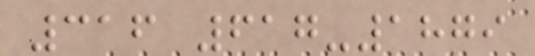316 617-1879
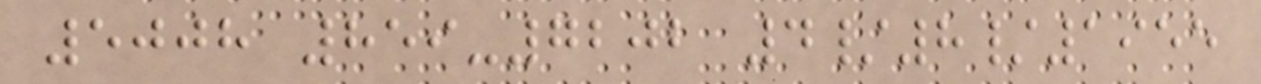5008 859-7202 4/8/1955
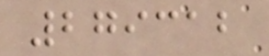279312
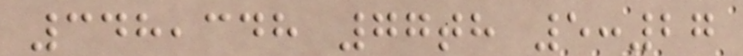348,348 77th 5:27
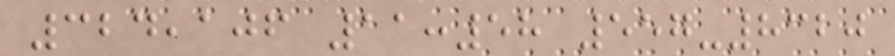324,106 11:58 557-8320
